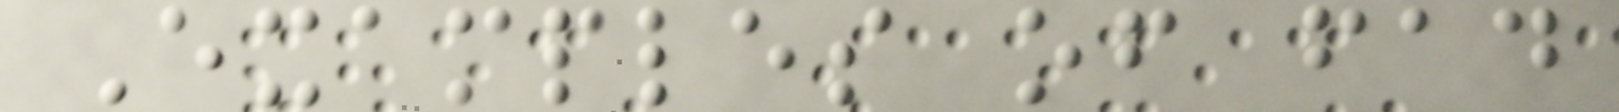Examples of fad
